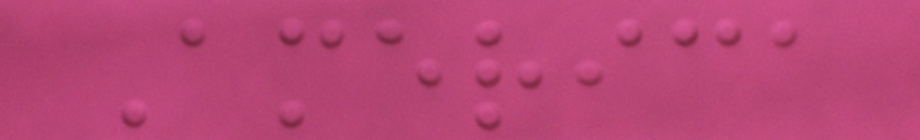America
